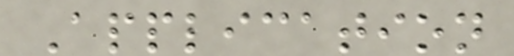Application
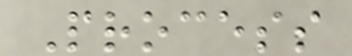Process
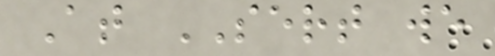At SERT we
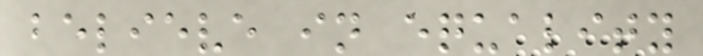believe in equality
